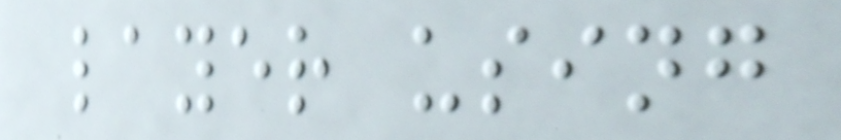layer using
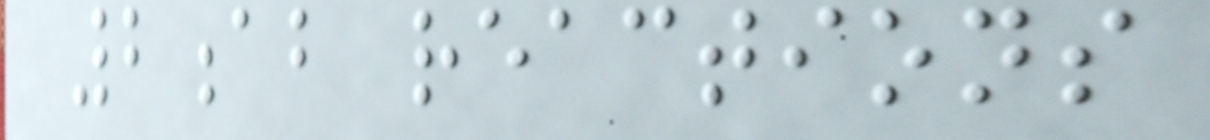2ab reactions
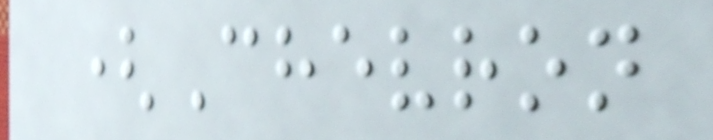(Chevron
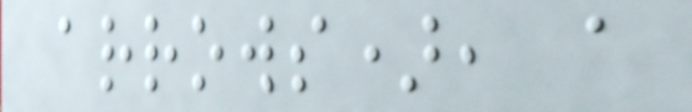arrows), a
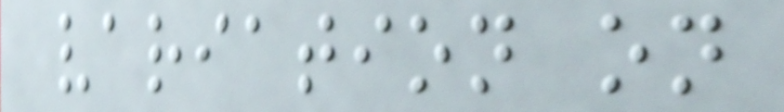variation on
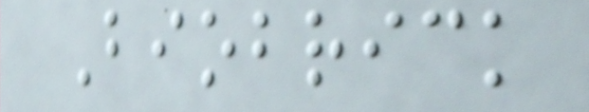Biobrick
